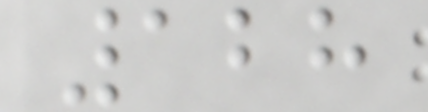128
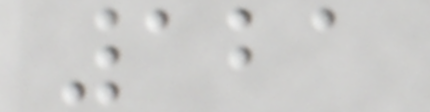121
